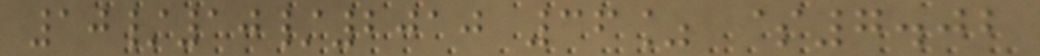10/10/2010 36% $7.02
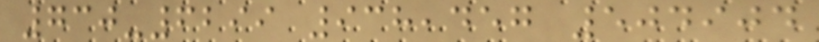730-6299 938,457 504904
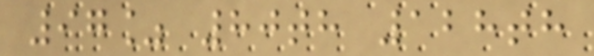97% 80th 128th
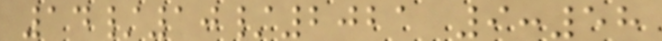14/10/2021 9:58
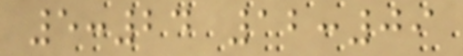5:24 12:09
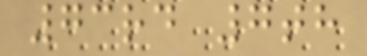73rd 7th
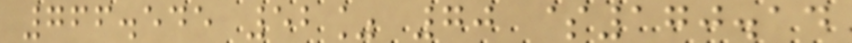766.545 52% 70 $170.14
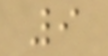9
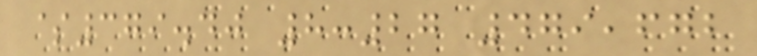$379.40 8:27 479,672
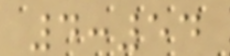4:54
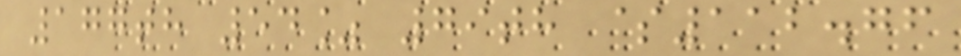177th 54% 79th $112.76
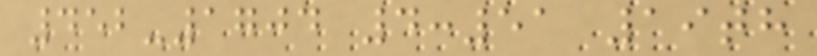452-1704 4:51 19th
